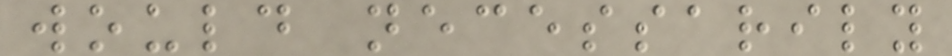would necessarily
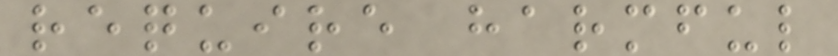require harmful
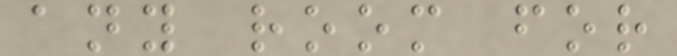any room for
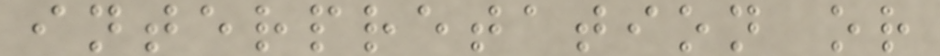interpretation or
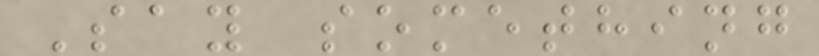Say something
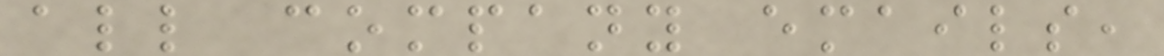all company emails,
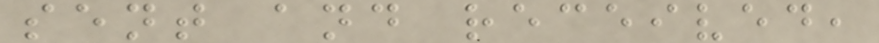sent and received,
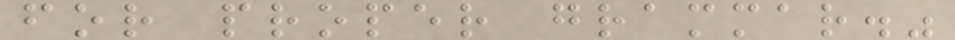for proper grammar."
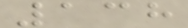138
